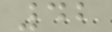42
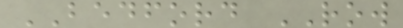BEDFORD ROW
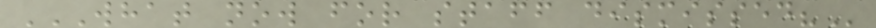WHAT NOW FOR STAFF DISMISSED?
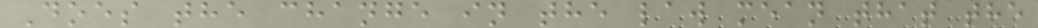Does the change in the law mean that the
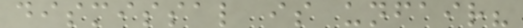dismissal is unfair?
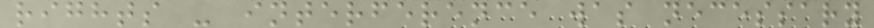rights - interference was necessary
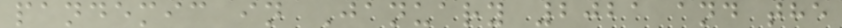pandemic in January 2021 and the
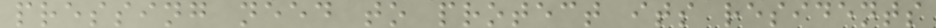pressing need to protect its residents
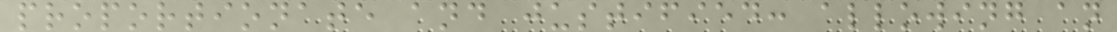proportionate and justified: allowing an
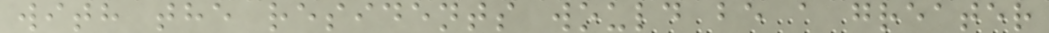with the residents would be a greater
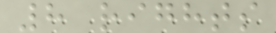8 rights
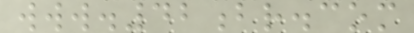www.42br.com
